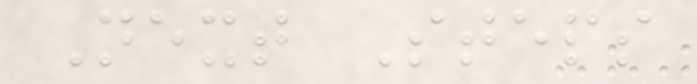Next Steps
